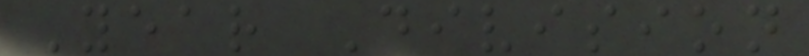Year Division
